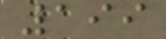199
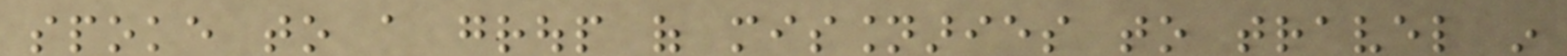spoke to a group of missionaries to travel in
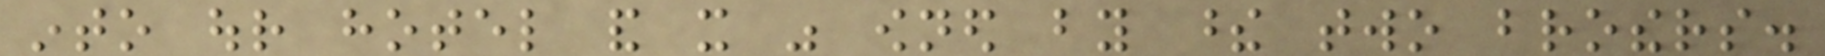into our hotel and it was owned by these two brothers.
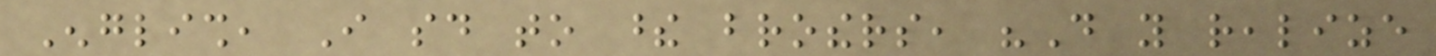English, I said to these brothers, "Do you realize
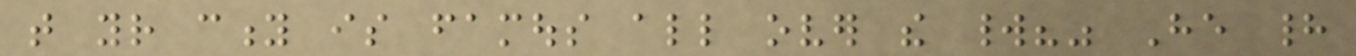that your city is famous all over the world?" He had
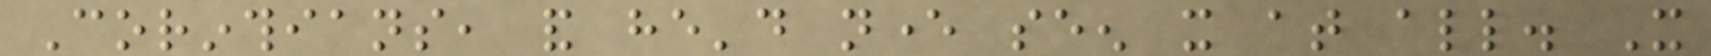Corinthians, and he'd never seen it at all. It
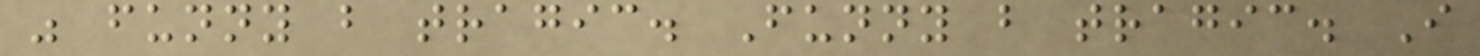was funny but tragic. Funny but tragic. I
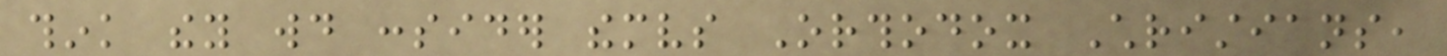think they would consider themselves Orthodox Christians,
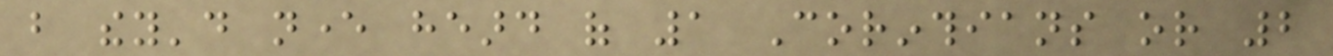but they'd never heard of 1 Corinthians or 2
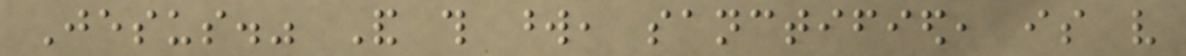Jesus." And this word, sanctified, is very
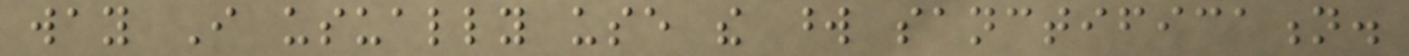way I usually use the word sanctification.
